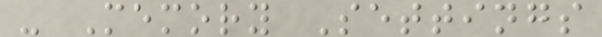- Memory Settings
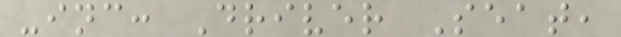-inc: Driver Seat,
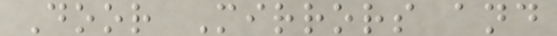Door Mirrors and
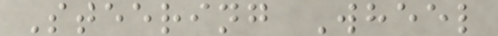Steering Wheel
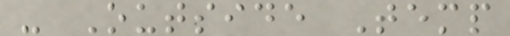- Outside Temp
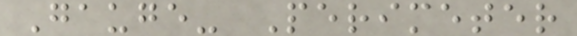Gauge- Perimeter
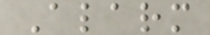Alarm
